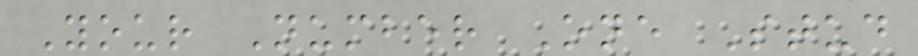Your Number One Stud
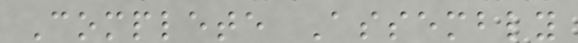Complete Assembly
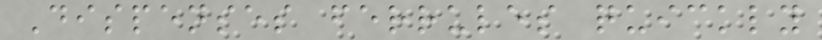Dispenses ferrules quickly
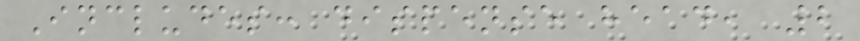Includes: dispense head, 2
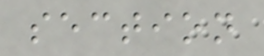section
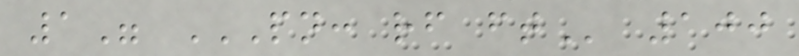1" PN: RF FT 100
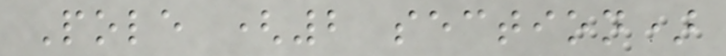Pole (2 section)
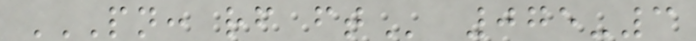PN: RF FT 075-3
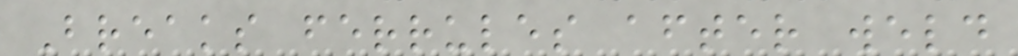Breaks ferrules after weld
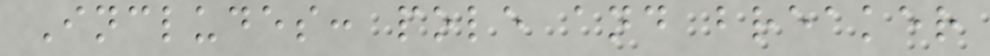Includes: pole and breaker
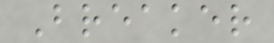Breaker
